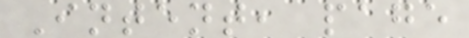Intent, page
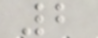2
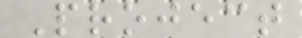Project
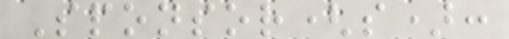Sponsor(s):
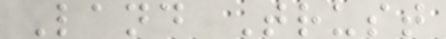Land Trust
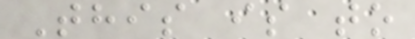This is to
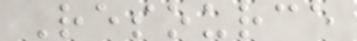Resource
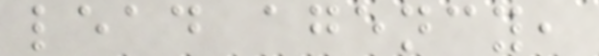lead agency,
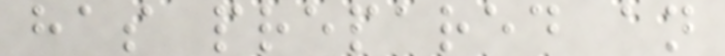has prepared an
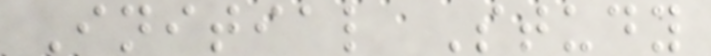Initial Study
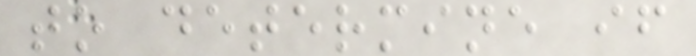to determine if
